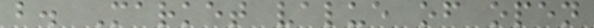b. Market value of open
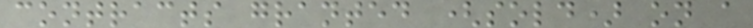contracts granted (sold) on a
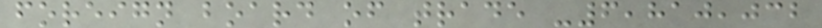foreign board of trade -6,810,032
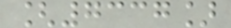[7337]
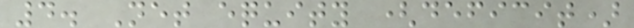4. Net equity (deficit)
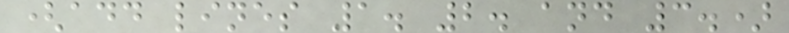(add lines 1. 2. and 3.)
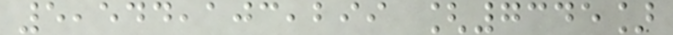5,544,103,299 [7345]
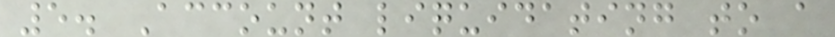5. Account liquidating to a
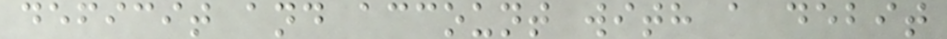deficit and account with a debit
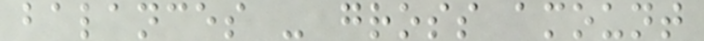balances - gross amount
